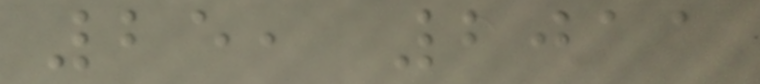25, 2011
